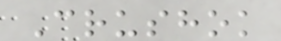Crushok
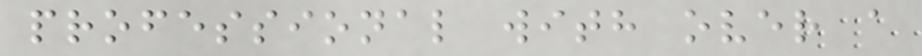professional with over a
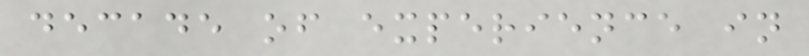decade of experience in
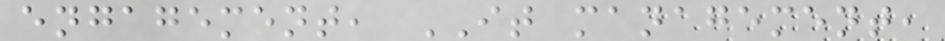engagement, IT management,
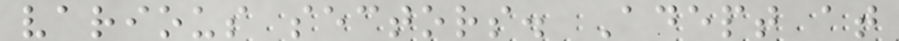various sectors. Adept at
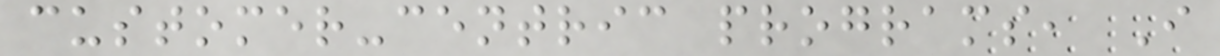customer-centric programs, I
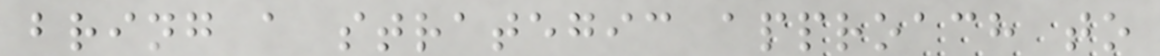bring a strategic approach to
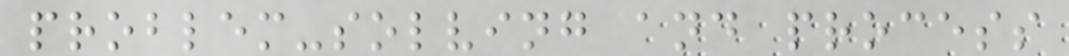problem-solving and process
